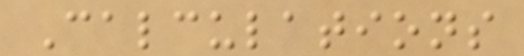Calculations
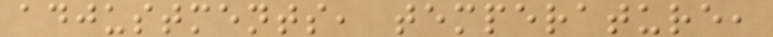adjustments, temperature,
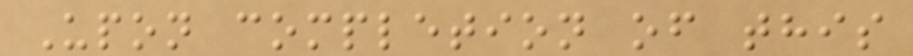Upon completion of this
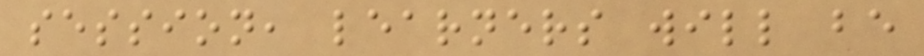session, learners will be
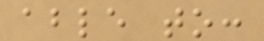able to:
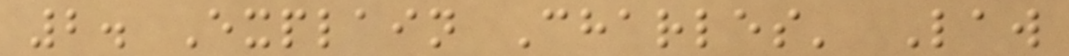2. Explain Charles' Law
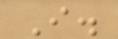I.
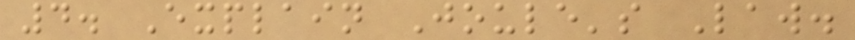4. Explain Joule's Law.
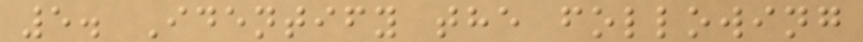5. Identify the following
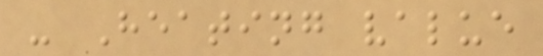- Heating value
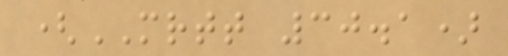(MRTT 30.1)
